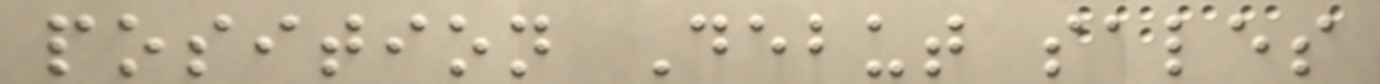position Debut sales
